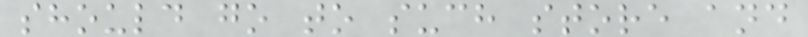should go to such store and
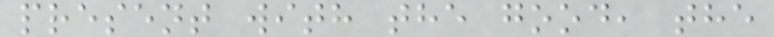present with the good, the
